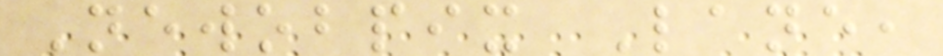Newobpix Lane,
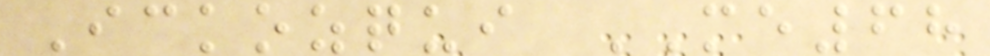Ickozqui ME68
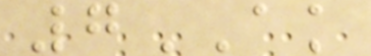7AK
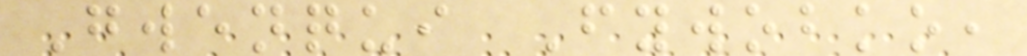Gwenqui Fywobko,
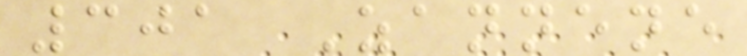301 Zannene
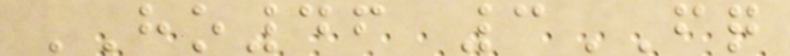HO46 3FQ
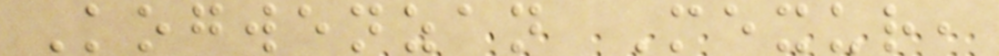Kogwenzan Mexur,
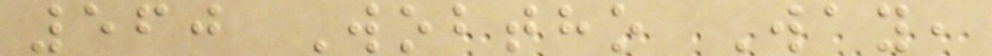560 Wobtho Way,
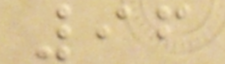96
